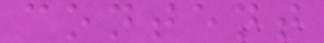content
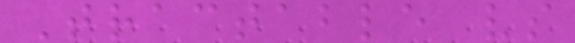Tractable vs
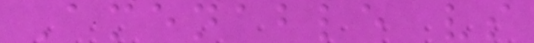Amenable vs
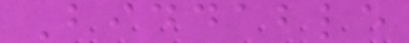Biddable
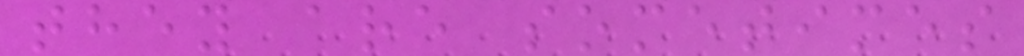they are sometimes
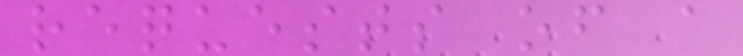requests of a
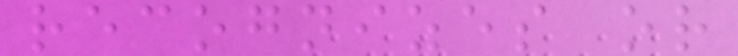recognizes or
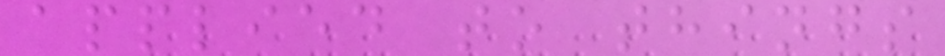applied to things
